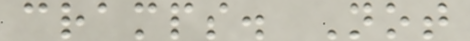cramps. Not
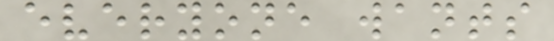everyone wants
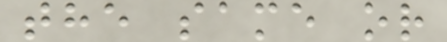the same or
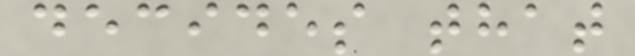decides that
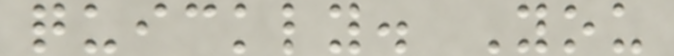quickly. You
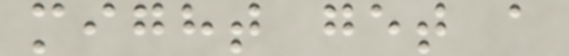might get a
